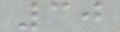30
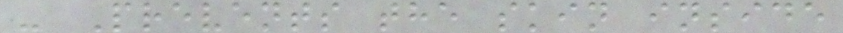- Prevents the skin inside
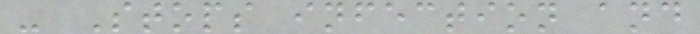- Stops infection and
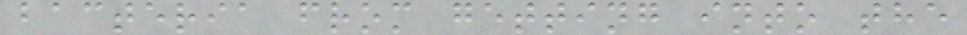bacteria from getting into the
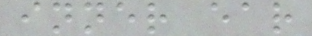inner ear
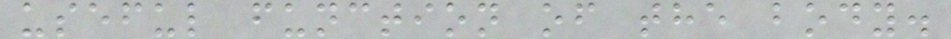useful function of the body.
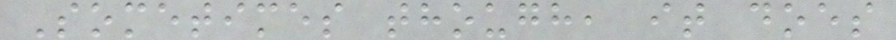Sometimes though, it does
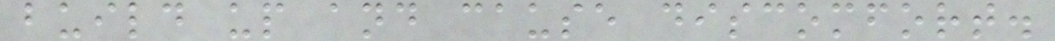build up and cause discomfort.
